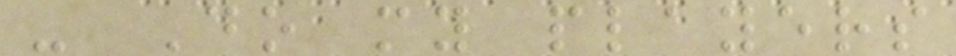- Do my players
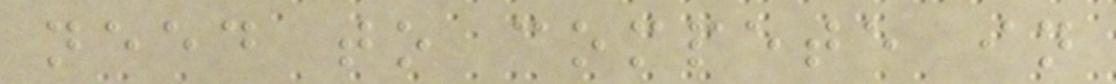need to compete in
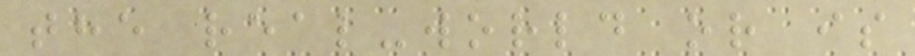the real-world or is
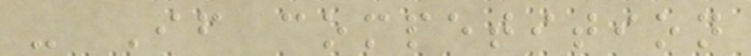- If competition
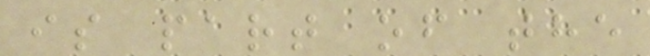is part of the
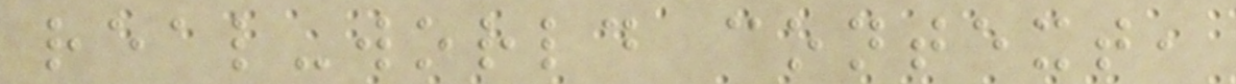real-world context,
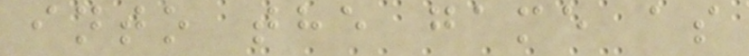into the game as
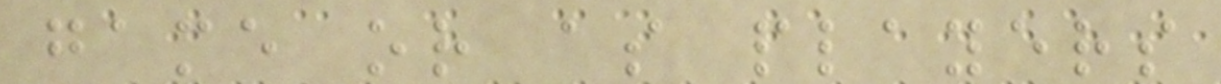game or as players
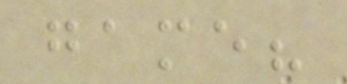game?
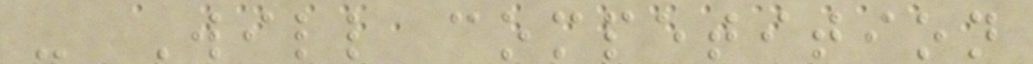- Will competition
